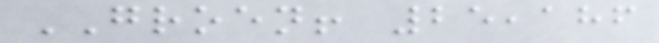GROEN! 25,186
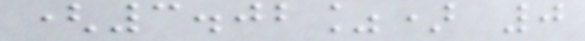(3.02%) 0
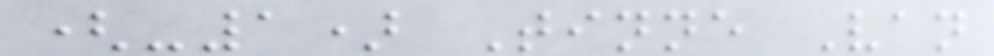(-1) Tinne Van
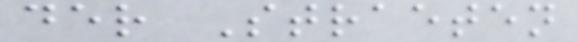der Straeten
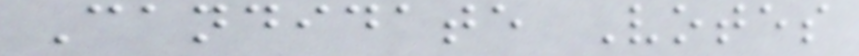Candidate Votes
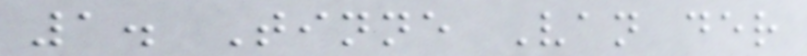1. Tinne Van der
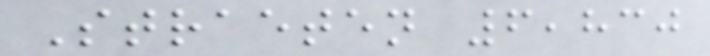Straeten 6,830
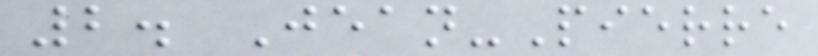2. Jean-Pierre
